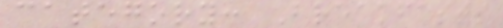category: Breakfasts
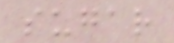sugar
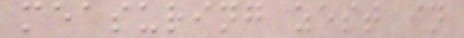measuring zest in
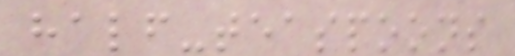half-teaspoons
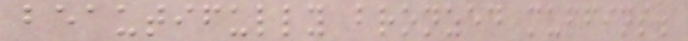beautifully bronzed muffins.
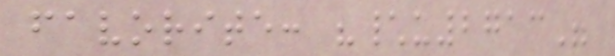favorite: "\u2713"
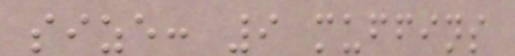size: 9 muffins
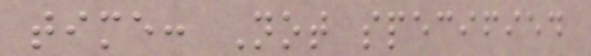time: Not specified
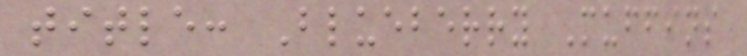title: Blueberry Muffins
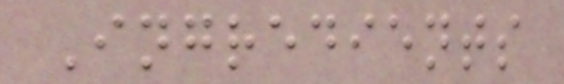Ingredients
